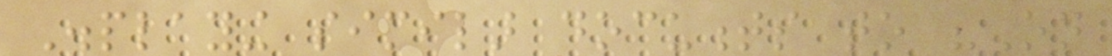Displaying similar documents to "On
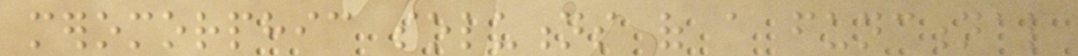meromorphic solutions of a functional
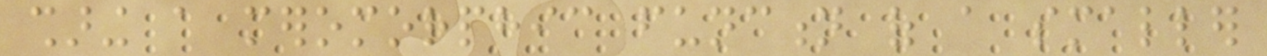sharing a meromorphic function of a smaller
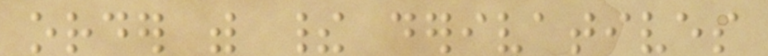order with their derivatives
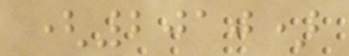(2010)
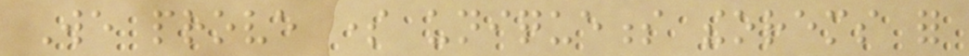We prove some uniqueness theorems for
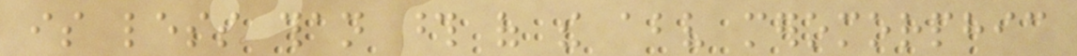is less than those of the above meromorphic
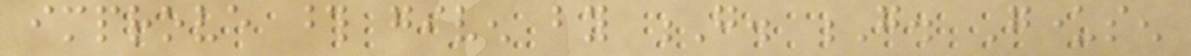improve those given by G. G. Gundersen
